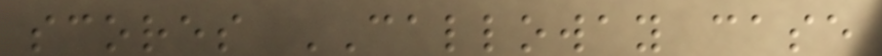scores CALLOWAY case
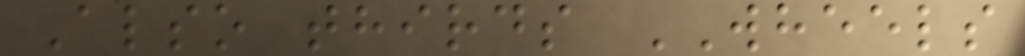Also thirds WHEELS
